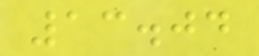13.04
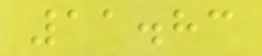11.83
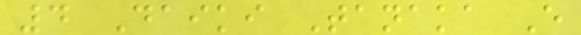4 Daiki Tanaka E
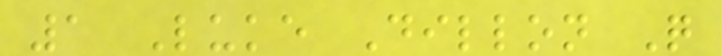1 Luke Dillon Q
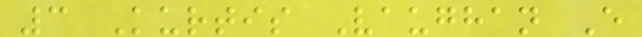3 Kurtis Vaughan E
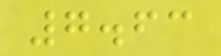7.63
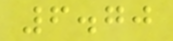6.70
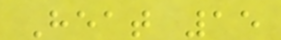Heat 15
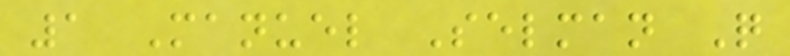1 Manuel Selman Q
